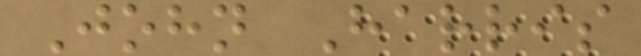John Harris
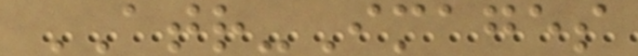ATR-Images
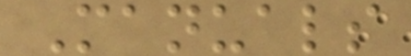Manuals
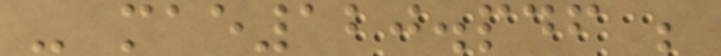- mae120.pdf ;
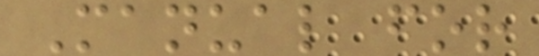Manual for
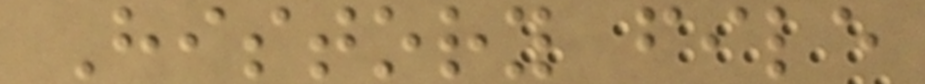History file
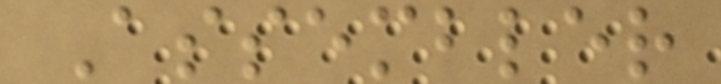Assembler
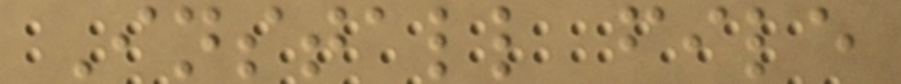Install file
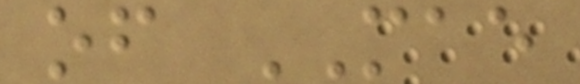of MAE
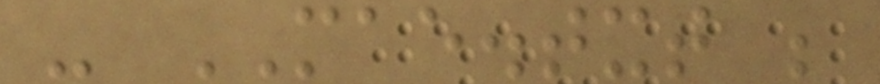- MAE.txt ;
